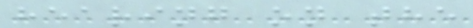hearing on the
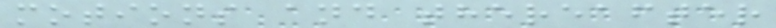motions and thereafter
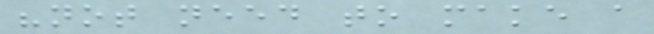"not need to make a
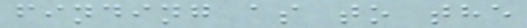finding as to the
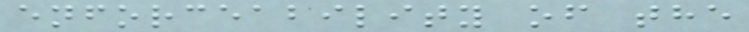enforceability of the
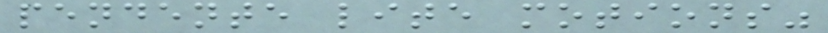pendente lite motions"
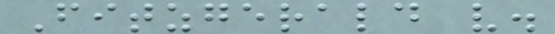Fitzgerald v.
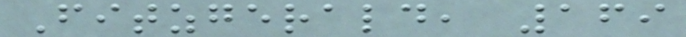Fitzgerald, 169
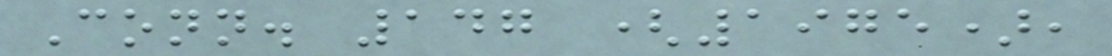Conn. 147 (1975),
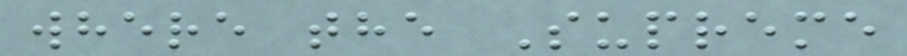where the Supreme
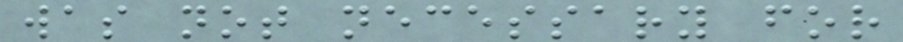was not necessary for
